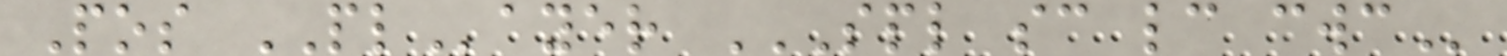Pos PLayer SPL SC LC CWC
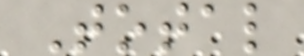Total
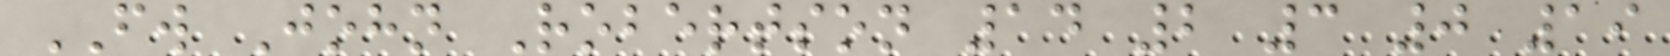FW John Robertson 14 2 3 0 19
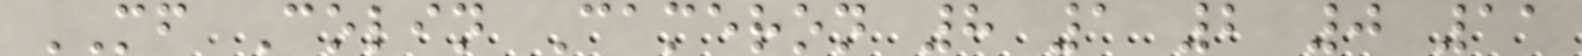MF Colin Cameron 8 1 2 0 11
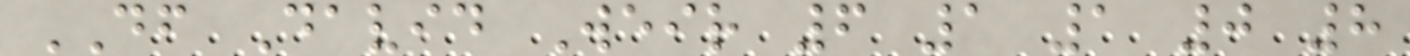DF David Weir 6 1 1 0 8
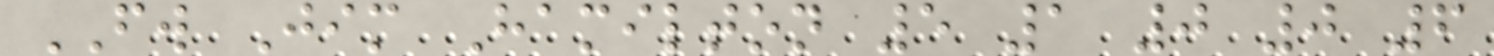FW Jim Hamilton 5 1 0 0 6
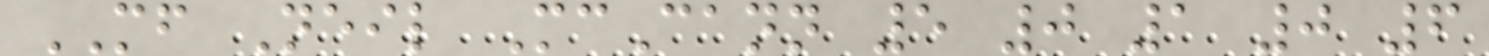MF Neil McCann 5 0 1 0 6
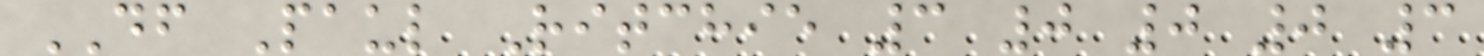DF Paul Ritchie 3 0 0 0 3
